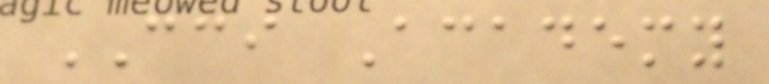CCI Academy
